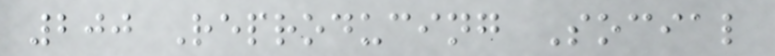200 Reproducing Social
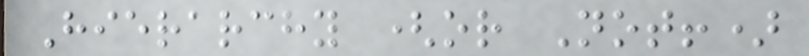Hierarchy (or Not!)
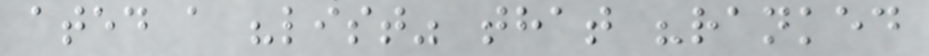ated a "list" that "ranked
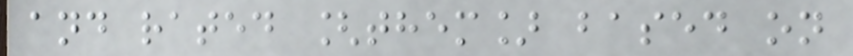and rated [them] based on
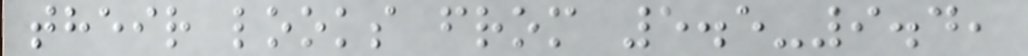their looks from 5.5-9.4,
